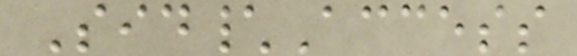Sid\Access
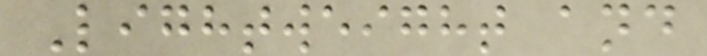Lightweight and
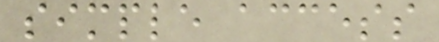simple access
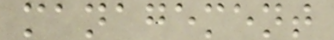management
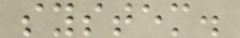system.
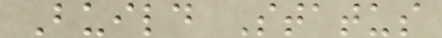Build Status
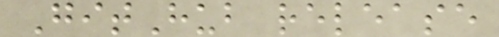GitHub release
